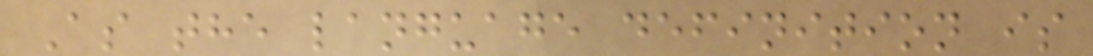As the language definition is
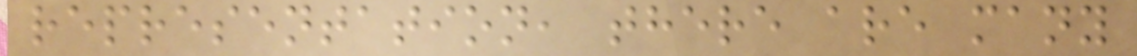representation, there are many
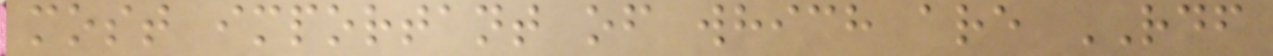most important of which are RDF
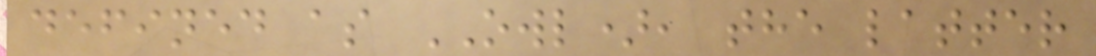defined as OWL), the latter
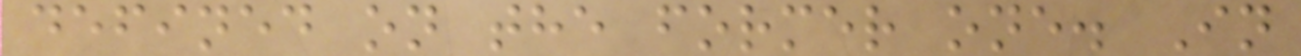defined on the former one. In
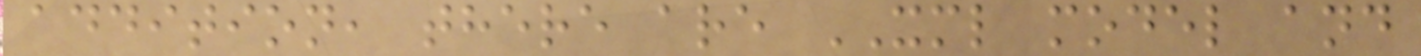addition, there are XML model and
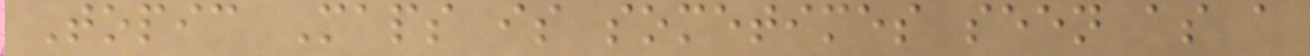Topic Maps is sometimes seen as a
